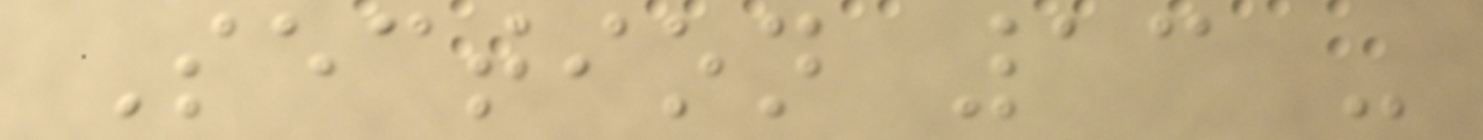Section 13 -
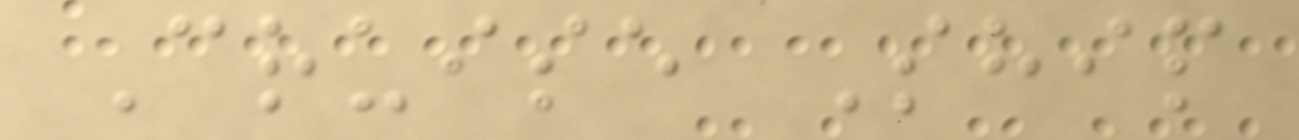Cruise Ship
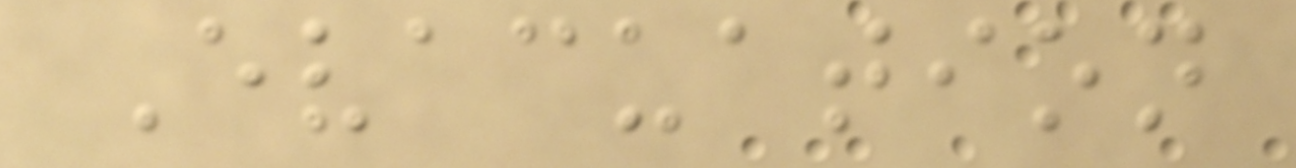Evacuation
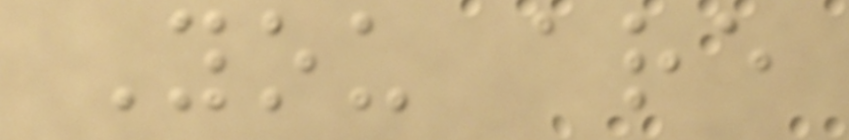You are
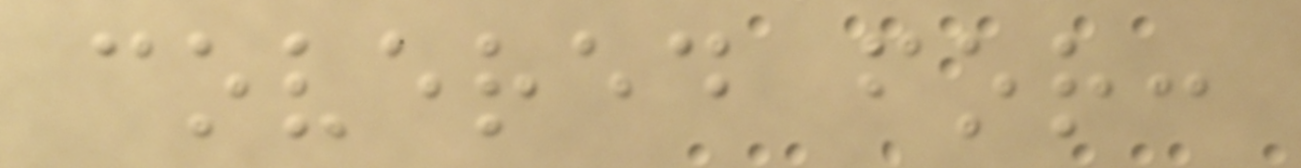covered for:
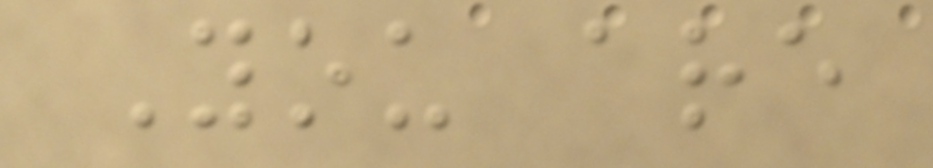You are
